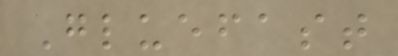Gluefast
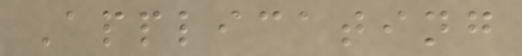Applicating
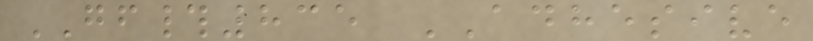GF#835 ADHESIVE
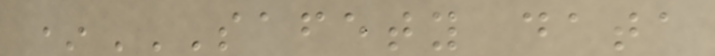*SAFETY DATA
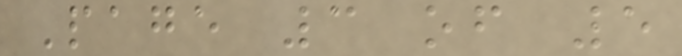Page 3 of 5
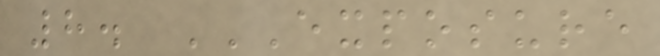8. EXPOSURE
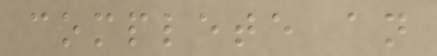complete an
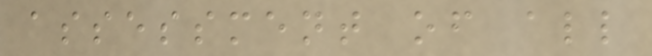assessment of all
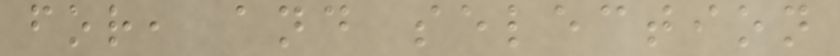for, and selection
